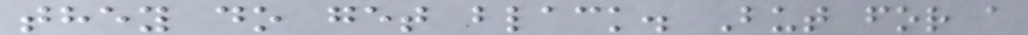they do get black. But for a
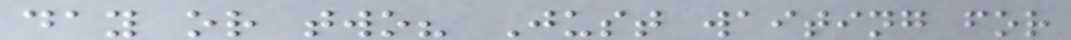day or two? Just waiting for
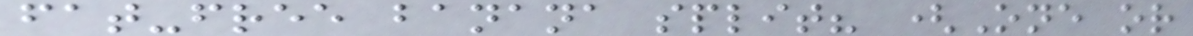fat-free banana split? (One or
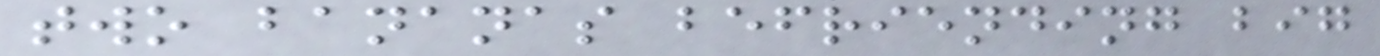two bananas befriending big
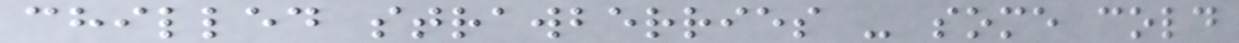chilled strawberries - some cold
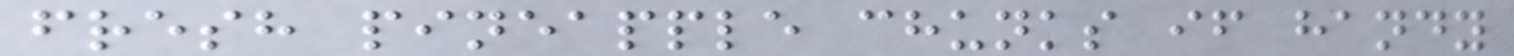fresh pineapple chunks if handy
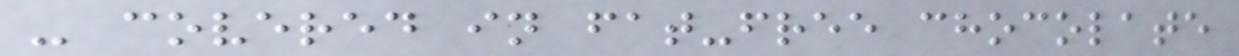- covered in fat-free chocolate
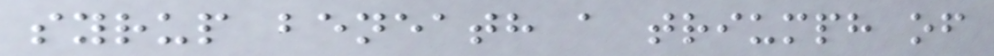syrup beneath a triumph of
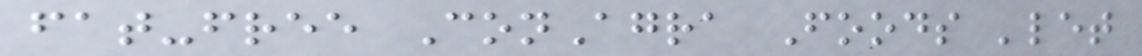fat-free ConAgra Foods 'let
